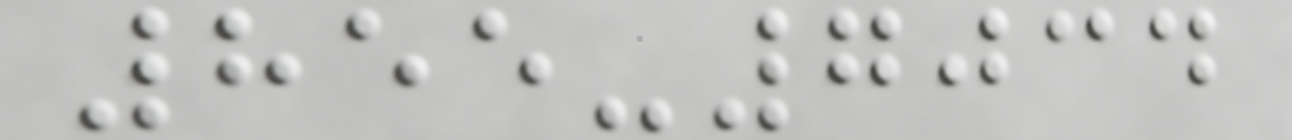855-7034
